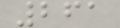261
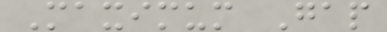Maximum Gap
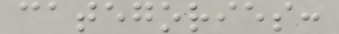categories:
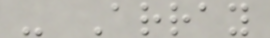- Array
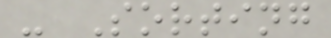- Sorting
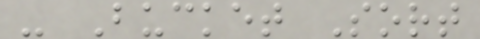- Bucket Sort
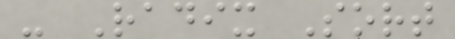- Radix Sort
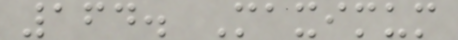164. Maximum
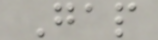Gap
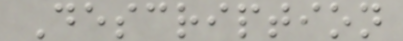Description
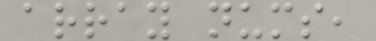array nums,
